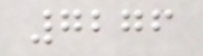7276
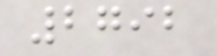2792
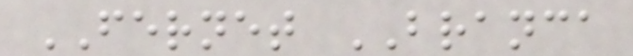FERNET BRANCA
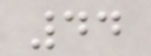44
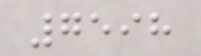7598
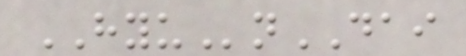HYUnDAI
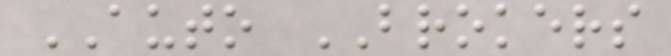AUTO BROKERS
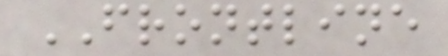FRONTLINE
